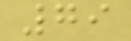79
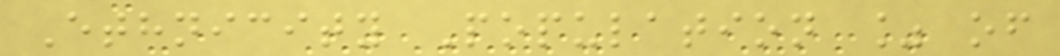Ethnicity Population % of
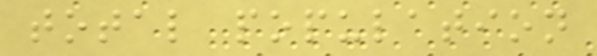total population
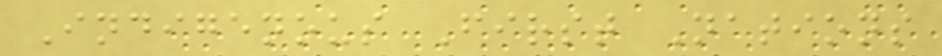Indigenous First Nations
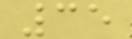35
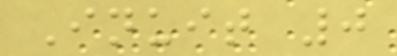Inuit 0
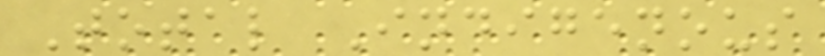Total Indigenous
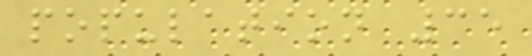population 35
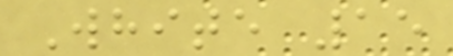White 15
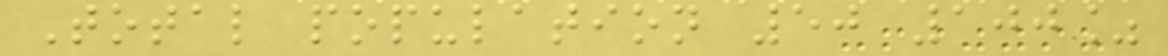Total population 50 100%
